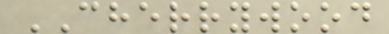CHERRYWOOD
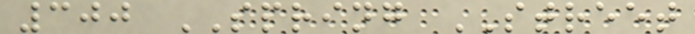300 SPRING STREET
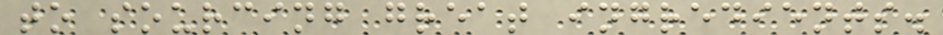to sourcing great ingredients.
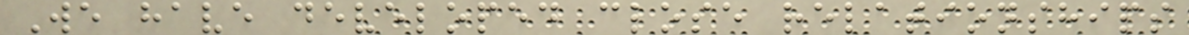We have developed close relationships
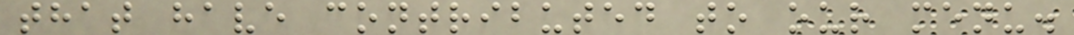that have contributed to our menu.
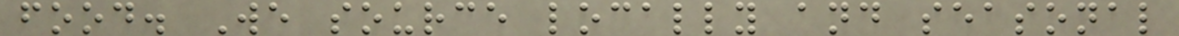food. We source locally and seasonal
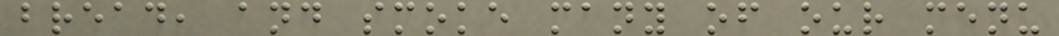bread, and smoke many of our menu
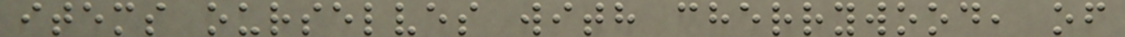items ourselves with cherrywood, of
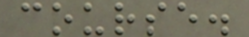course.
